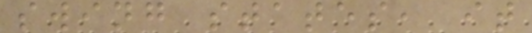swing states, it
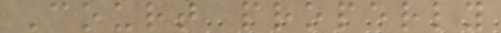Court properly
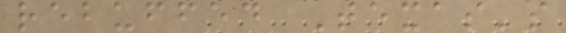rebuffed Texas's
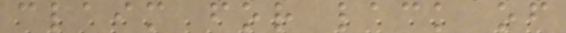claim for lack of
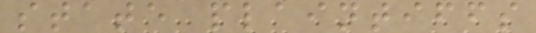state plaintiffs
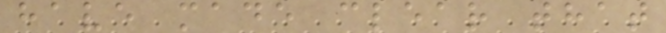have made clear that
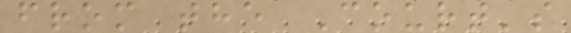from the Court's
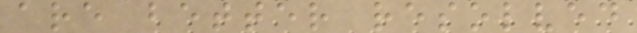are better resolved
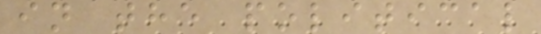in the political
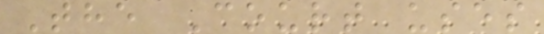The Court uses
